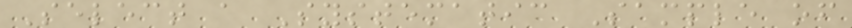Select a Systematic Sample of
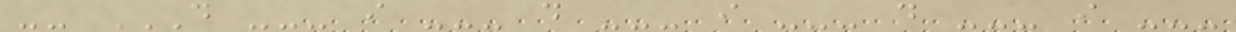-- D --- I --- D --- I --- D --- I ---
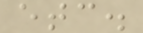etc.
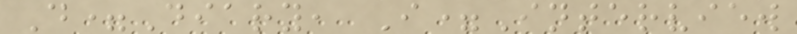D=Diary, I=Interview
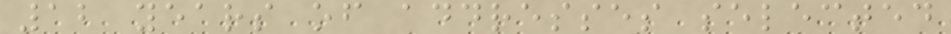12 years of addresses selected
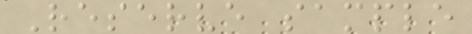Reserve sample
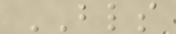BLS
